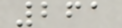261
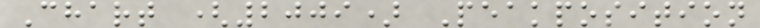Chart (2009) Peakposition
